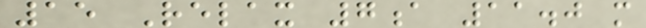15 Relax 7a 11.0 m
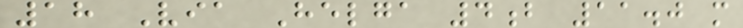18 Via Helga 4b 11.0 m
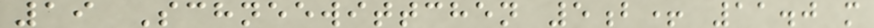19 Schneewittchen 5b+ 11.0 m
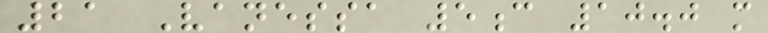21 Vanessa 5c 10.0 m
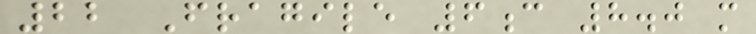22 Fragile 6c 8.0 m
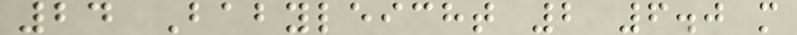24 Babyleicht 2 6.0 m
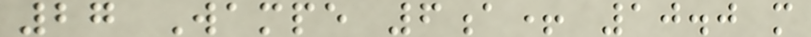27 Wampe 6a+ 10.0 m
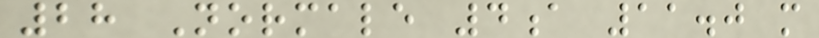28 Normale 4a 11.0 m
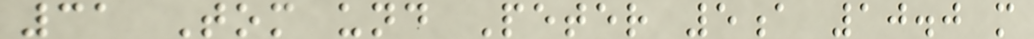31 Tom und Peter 5a 10.0 m
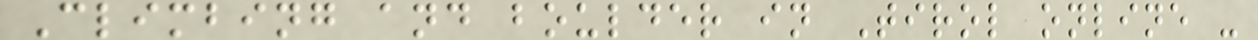Climbing and boulder in Tirol online -
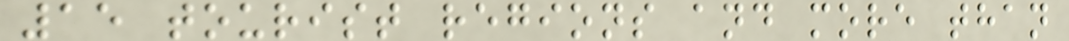15 tourist regions and more than
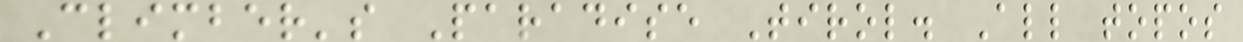Climber's Paradise Tirol. All topos
